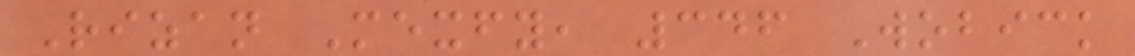Rizan Mexfy, 346 Wobick
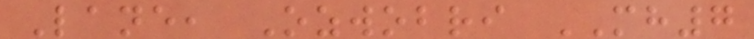Lane, Ozwobri MH7
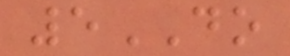5DO
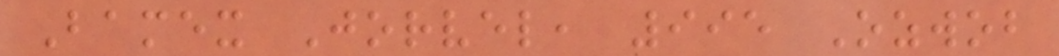Bamex Jorvel, 995 Ozwob
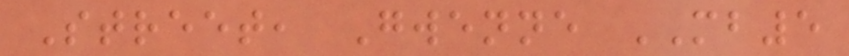Street, Gwenne MB5
